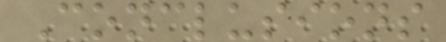Conclusions
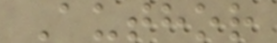Author
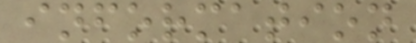information
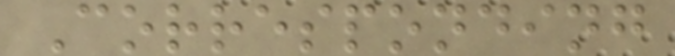Corresponding
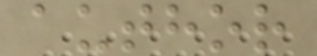author
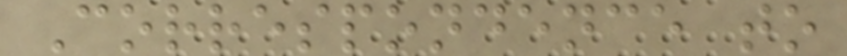Correspondence to
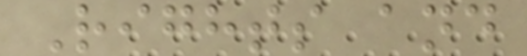Rights and
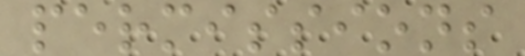permissions
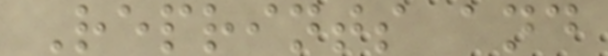Reprints and
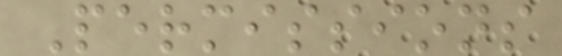Permissions
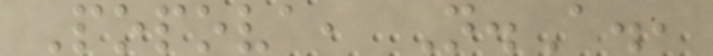Popova, N.A.,
